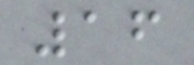16
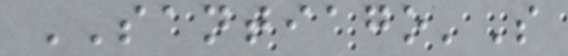SANTIAGO'S
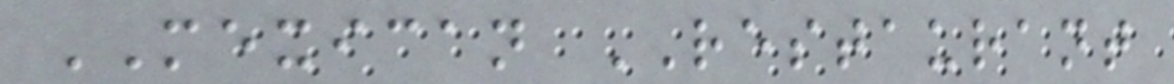MEXICAN RESTAURANT
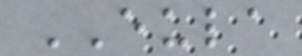EULA
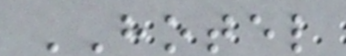HOTEL
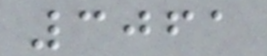3061
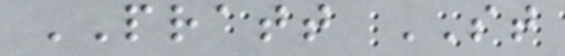PRATT ST
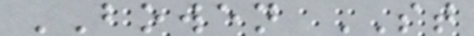BOWEN ST
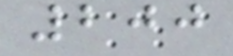200
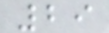29
